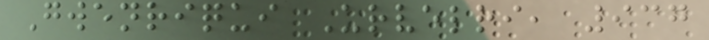Gwenriqui Urvelri, 937
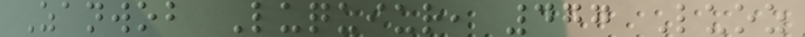Zanwob Luquiur, 477 Luoz
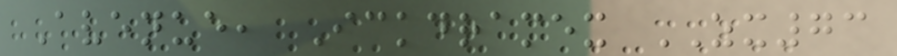Avenue, Ickdramex ZX73
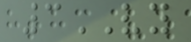3VY
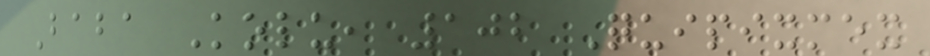Baba Kolu, 102 Quipixmex
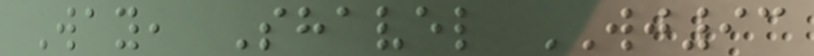Way, Shavel WJ93
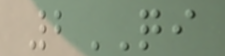2QI
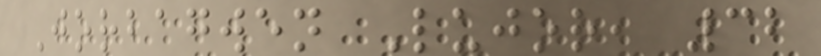Jorbagwen Lujor, 32
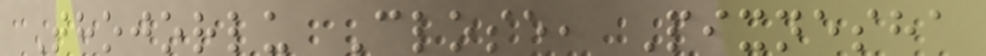Thojorlu Close, Pixnesha
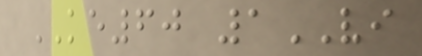KE60 1VI
